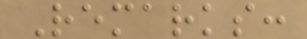Remarks:
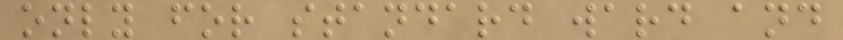only for standard ward and
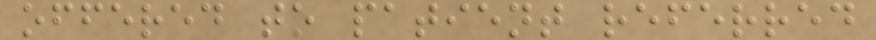offered to patient referred
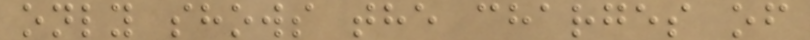only shows the charges of
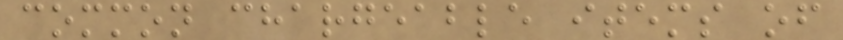common chargeable items of
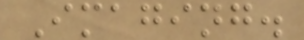Imaging.
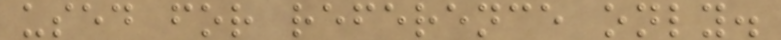used for reference only.
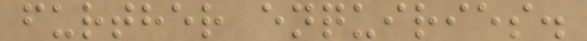further enquiries.
